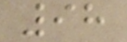98
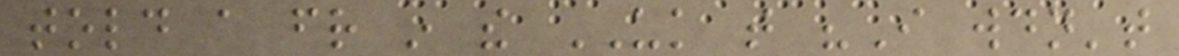told a friend in the UK that "I wouldn't
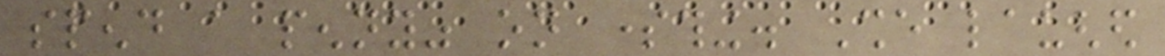spend a penny" on something. She laughed
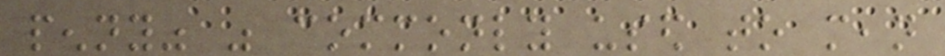penny" was commonly used to mean
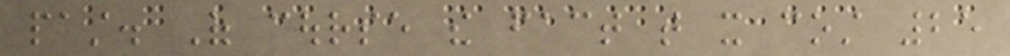past. Of course the fact that it cost 25
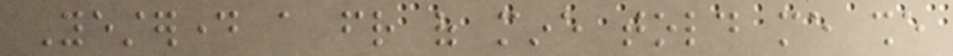Yesterday a friend of mine told me she
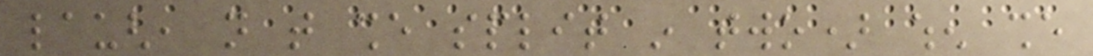laugh, not that she split in two) when she
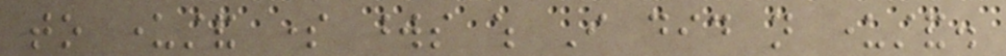to understand some words which I did not understand.
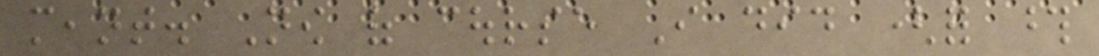meant. Now of course I did (for those
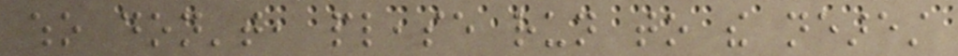who don't, please run to the nearest
